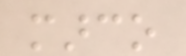marco
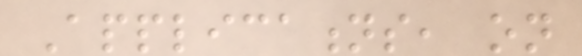Applications, on
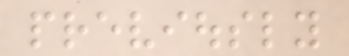previously
